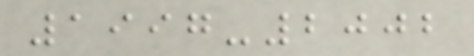1997-2002
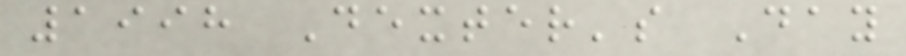1998 Dexter's Day
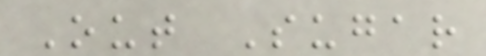Out Sugar
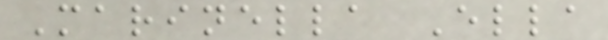Marinella Ella
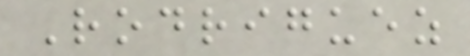Rodriguez
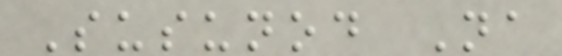Susunod Na
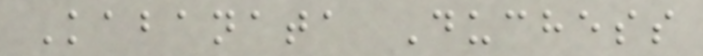Kabanata Duchess
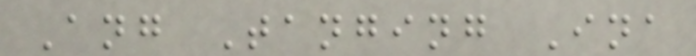Ang Tanging Ina
